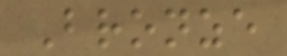Bronze
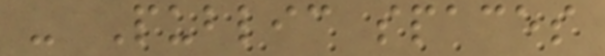- Public spaces
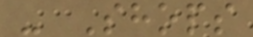- Shops
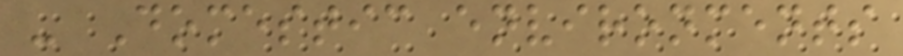- Domestic environments
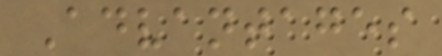Advantages
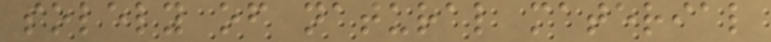solely of natural material
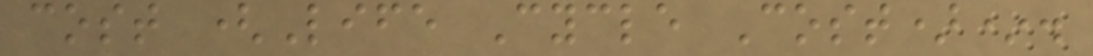cost (Life Cycle Cost)*.
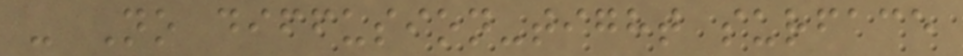- No diffusion-tight surface
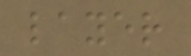layer
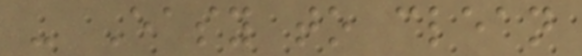- Easy to clean
